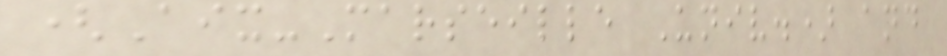(Aix-Marseille Univ.) and
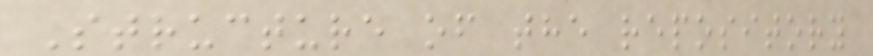Structure of the repository
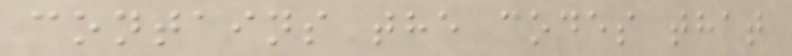contains the codes that
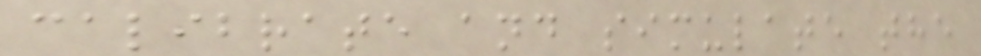calibrate and simulate the
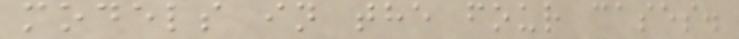models in the four cases.
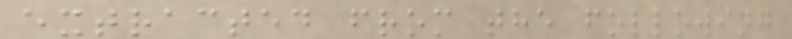extracted from the following
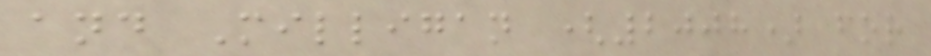and Milligan (2008) for
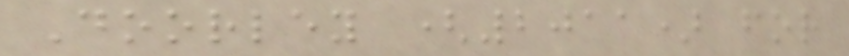Doorley (2011) for
